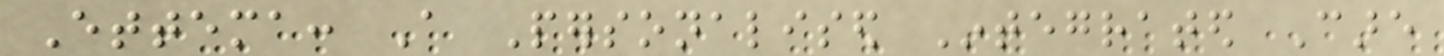Ettema: A Personalised Integrated Care
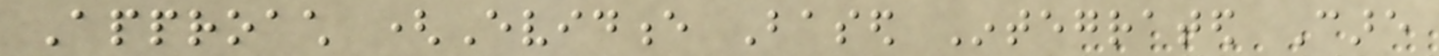Approach (Evidence Based Integrated Care
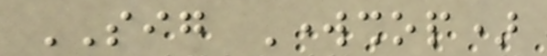SIG Workshop)
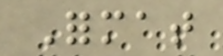Format
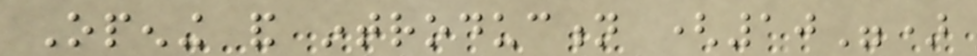Opening and introduction (10")
